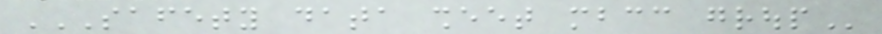SAFETY DATA SHEET MBCC GROUP
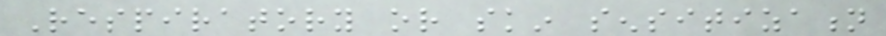Respiratory or skin sensitization
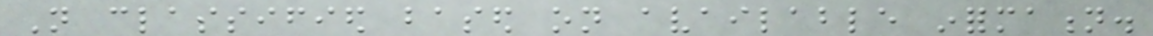Not classified based on available information.
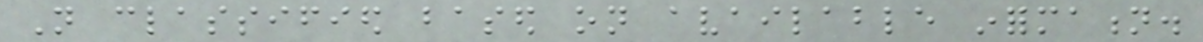Not classified based on available information.
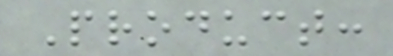Product:
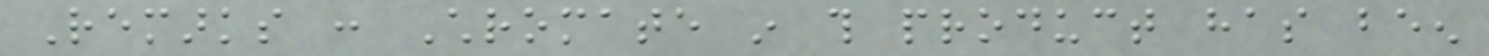Remarks : Chromate in this product has been
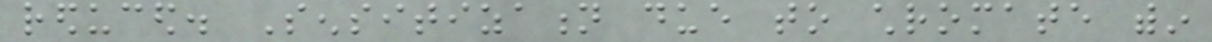reduced. Sensitization due to chromate within
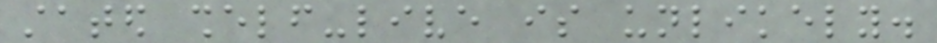stated shelf-live is unlikely.
